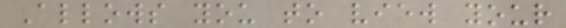Allows you to view your
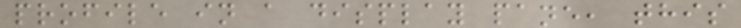profile in a display pane, this
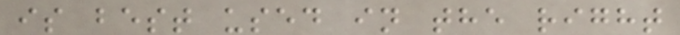is best used in the right
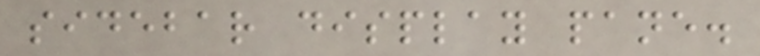sidebar display pane.
